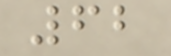62
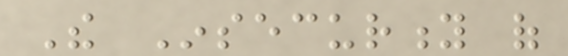The Insecurity of
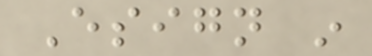Esign in
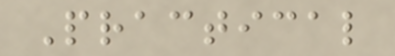Practical
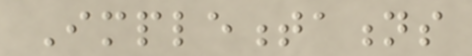Implementations
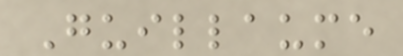Guillaume
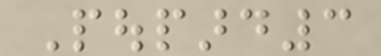Poupard3
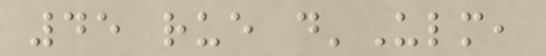45 rue d'Ulm,
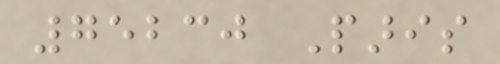75230 Paris
